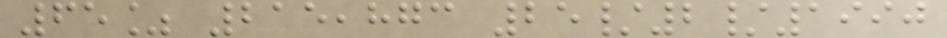65% 215,873 25/2/1990
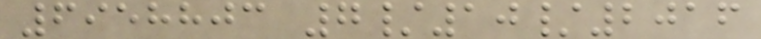6958803 7/10/2016
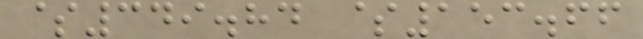$349.84 $153.66
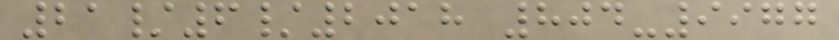21/6/2018 804-9977
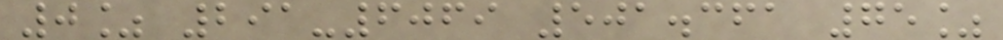0% 291-6069 501.361 75%
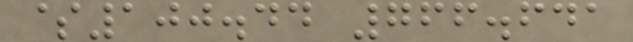$100.44 766.641
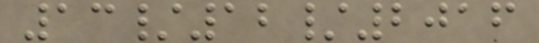13/12/2016
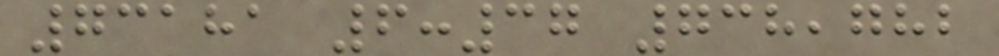73181 6:37 738,782
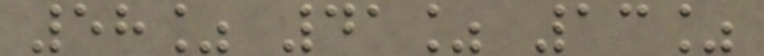58% 41% 13%
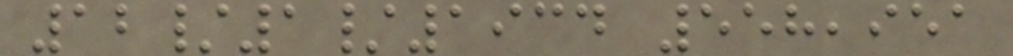12/1/1934 558,951
